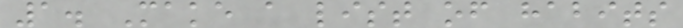1. Make a list of habits
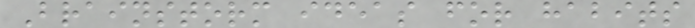Brainstorm ideas for habits
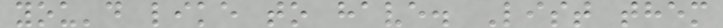you'd like to have. List them
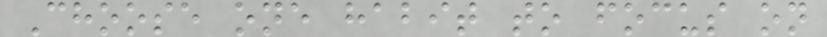Choose one habit to focus on
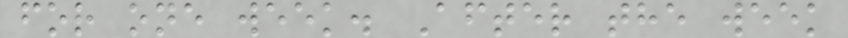for one week. After the week
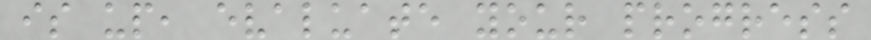is up, evaluate your progress
